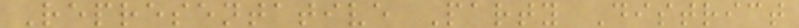Representative Party District
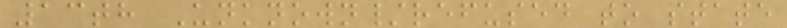13th Unknown/refused to state
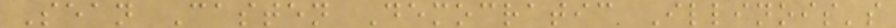Sean Casten Democratic Illinois's
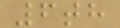6th
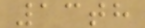13th
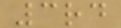3rd
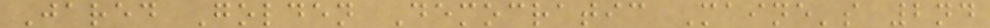Jared Golden Democratic Maine's 2nd
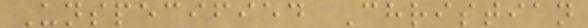Unspecified Christian
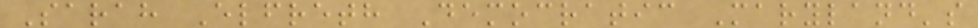Sarah Elfreth Democratic Maryland's
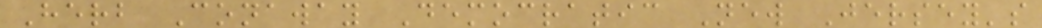Herb Conaway Democratic New Jersey's
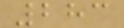283
